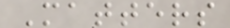Matters
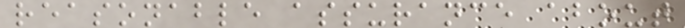reasonable assurance about
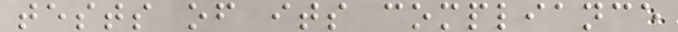tests of its compliance
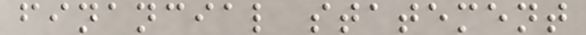financial statement
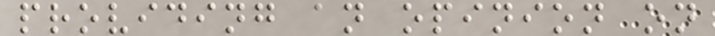providing an opinion on
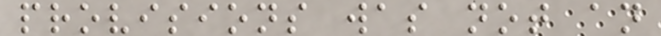provisions was not an
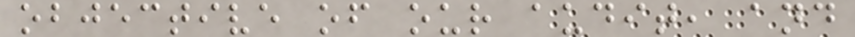objective of our audit, and
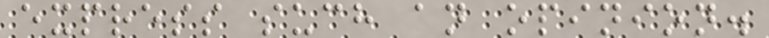express such an opinion.
